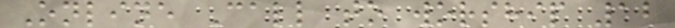Online Call to worship 12
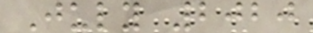July 2020
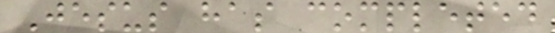Jesus has completed
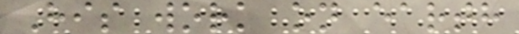His work on earth
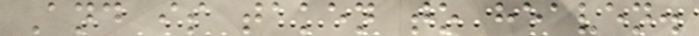And is taken to heaven.
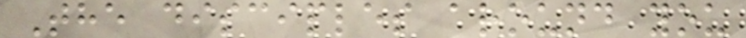The disciples around you
